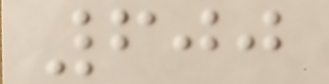600
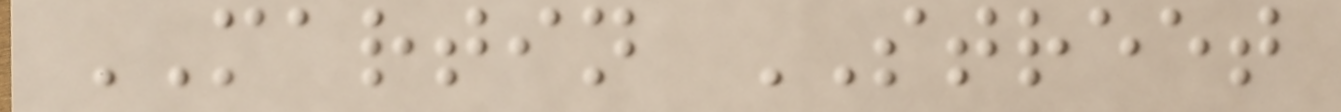MARTIN STREET
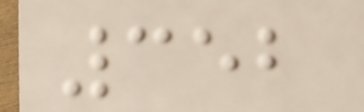352
